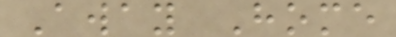Away Home
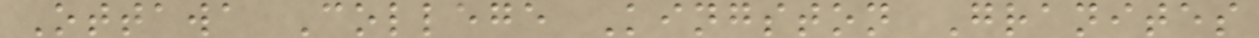Ottawa College Kingston Granites
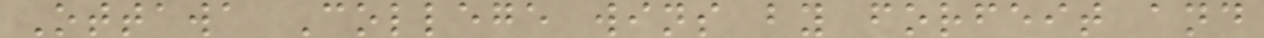Ottawa College wins by forfeit and
